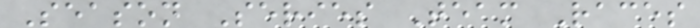Season Series Team Races
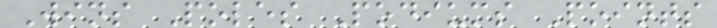Wins Poles Podiums Points
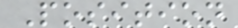Position
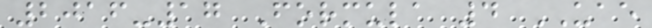2016-17 Formula 4 UAE
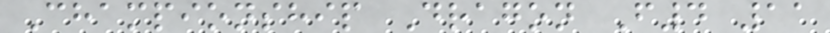Championship Dragon F4 11
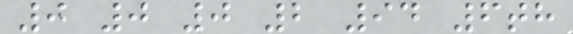0 0 0 2 94 6th
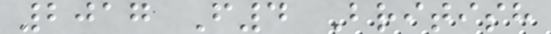2017 F4 British
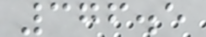376.5
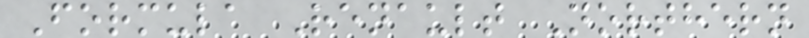Formula Renault Northern
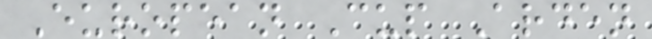European Cup Arden
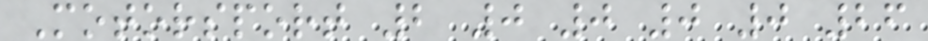Motorsport 2 0 0 0 0 26
